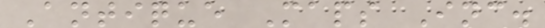Antique Maps Inc.
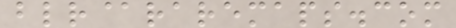blr@raremaps.com
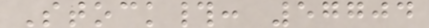Stock#: 57704
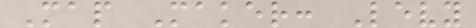Map Maker: Levy
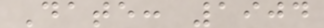Date: 1904
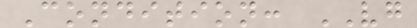Condition: VG
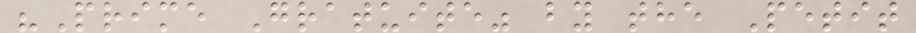"Prime Gratuite" by the Petit
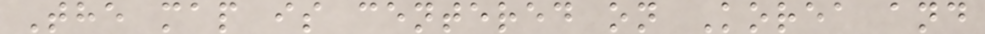The map is centered on Korea and
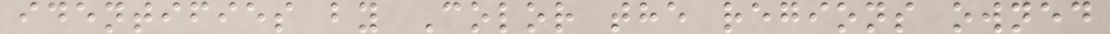identifies by Color the regions owned
